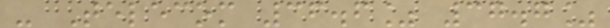- Telecom 36.6% 37.7%
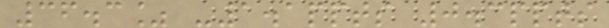36.3% -1.1ppts 0.3ppts
